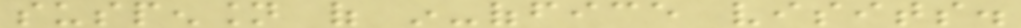suspension of in-office visits.
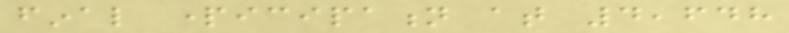final participation at 4,648
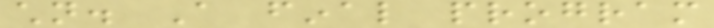children. A final program
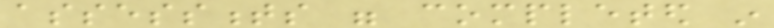assessments were completed in
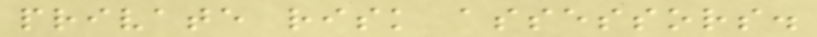private risk assessors.
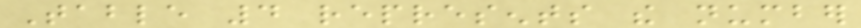Table 4 represents the number
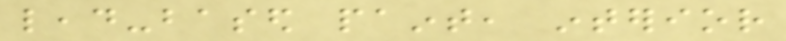lead-based paint, interior
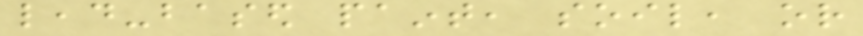lead-based paint, soil, or
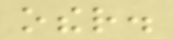other.
